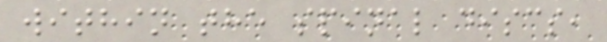within the spinal discs,
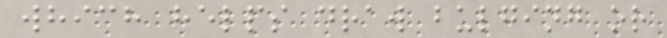which helps draw bulging or
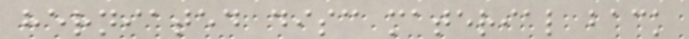herniated disc material back
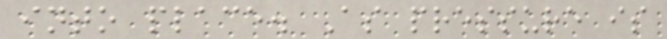into place. As pressure is
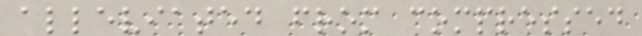alleviated from compressed
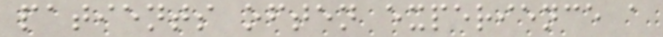patients often experience a
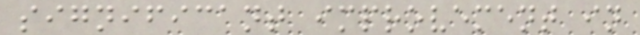significant improvement in
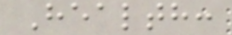Health:
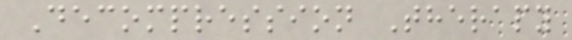Decompression Therapy
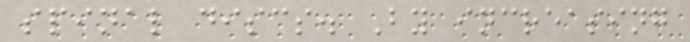spinal discs. By increasing
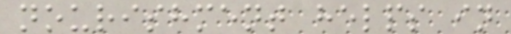nourishment helps in
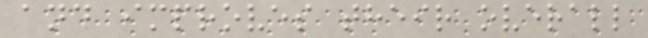and improves their overall
